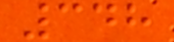348
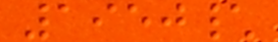1950\
